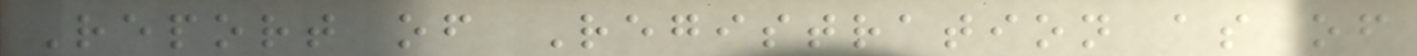Report of Registration as of
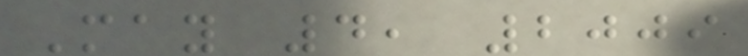May 4, 2009
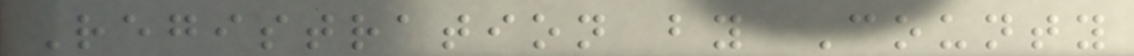Registration by County
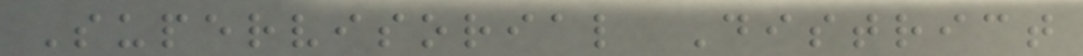Supervisorial District
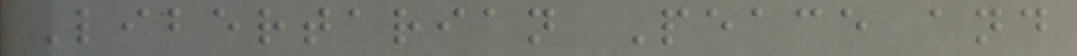Libertarian Peace and
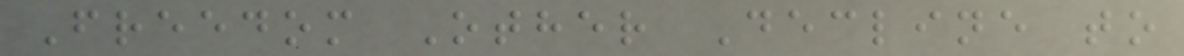Freedom Other Decline to
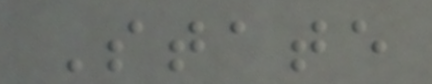State
